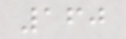160
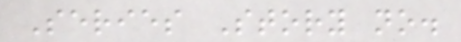Series Story no.
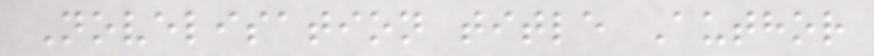Novelisation title Author
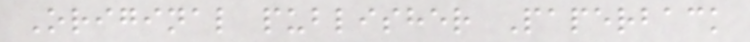Original publisher Paperback
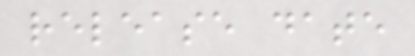release date
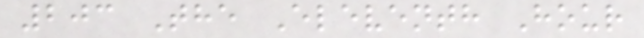203 The Eleventh Hour
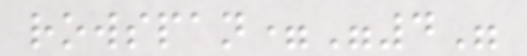rowspan="4"
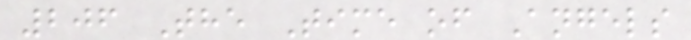206 The Time of Angels
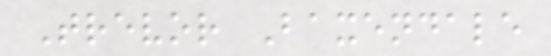Trevor Baxendale
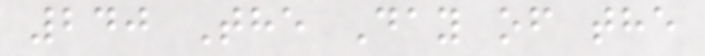240 The Day of the
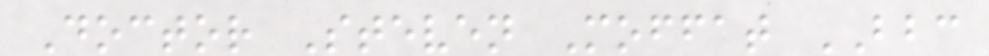Doctor Steven Moffat BBC
